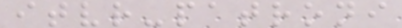itvr-patroni
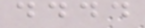dddd
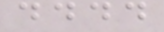dddd
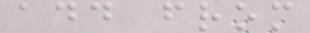add from
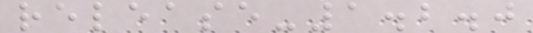release-1.2.0
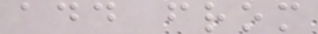add from
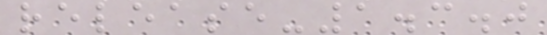release-1.3.0
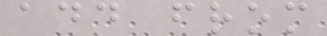add from
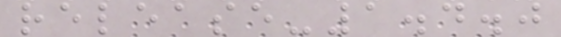release-1.4.0
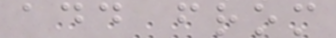add from
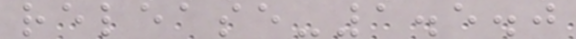release-1.5.0
